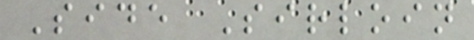Side Sirloin
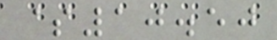$10.50
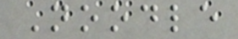Noodle
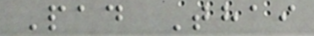Pad Thai
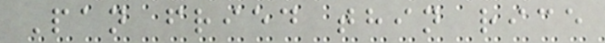Pan fried thin rice
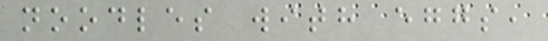noodles with eggs,
